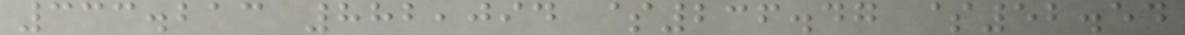333.213 882,094 $236.47 $52.54
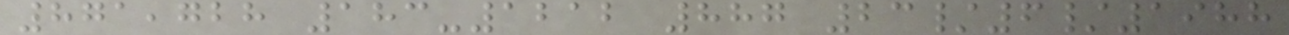871,728 183-1212 887 23/6/1988
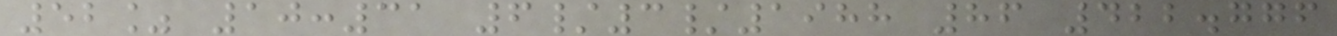52% 10:31 6/3/1988 86 422.776
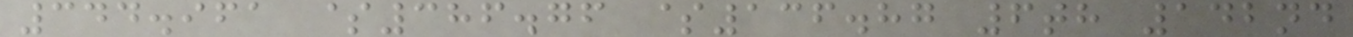344.961 $386.76 $136.87 6th 142nd
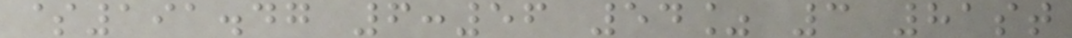$191.47 6:56 54% 3 81st
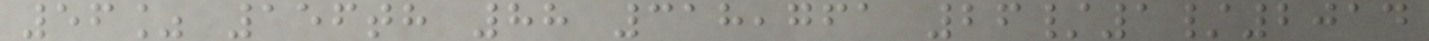56% 156th 88 318,761 26/1/2014
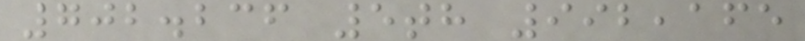702.236 5th 992,165
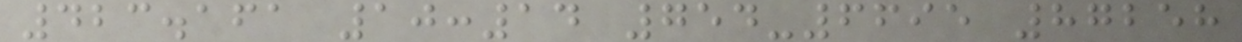423.161 10:14 754-6695 87258
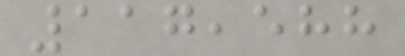117,588
